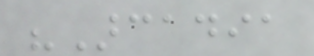"Arcadia
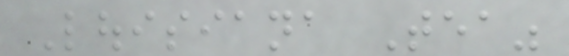Louisiana Tea"
